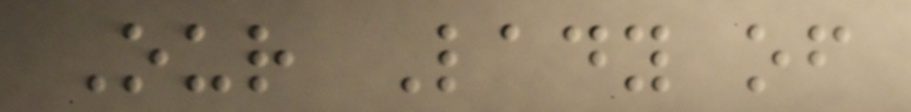Our Lady of
